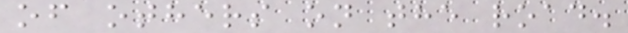of others on the road.
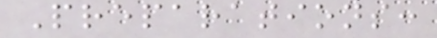Preparations:
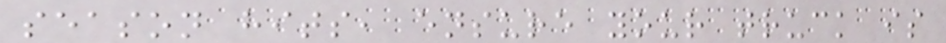season hits, ensure your truck is
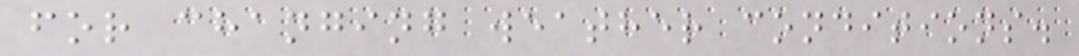for changing weather conditions.
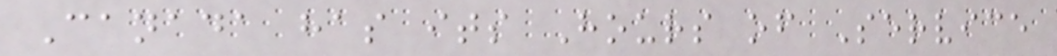Canada has its Hours of Service
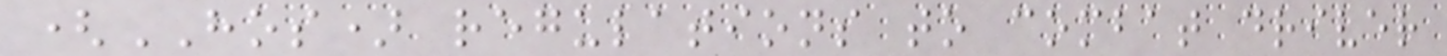(HOS) regulations to combat driver
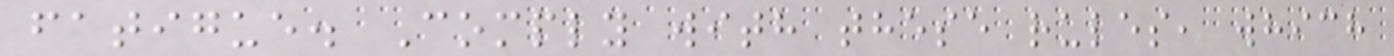fatigue. Comply with these rules, which
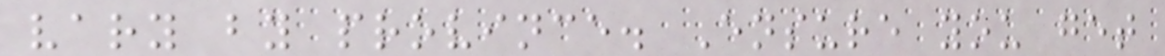vary by province. Ensure you get
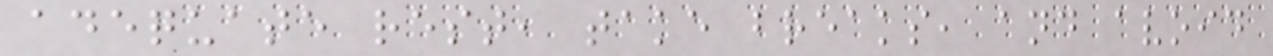adequate rest, take breaks, and avoid
